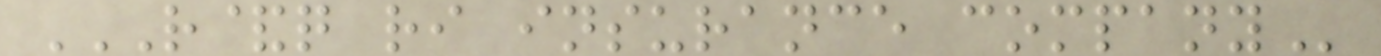R&Q RI INSURANCE COMPANY
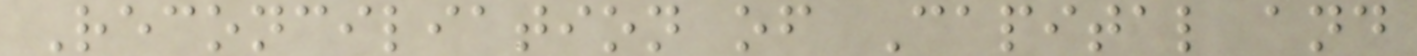Reconciliation of Capital and
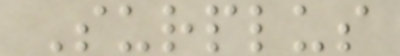Surplus
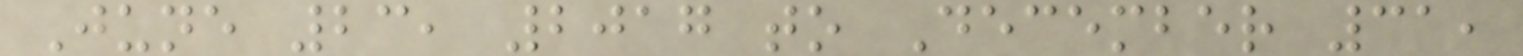June 23, 2017 to December 31,
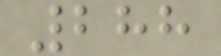288
